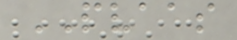PVAAS
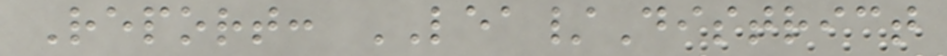Report: LEA/District
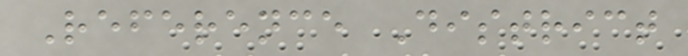Reference District
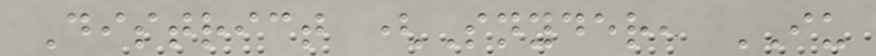District (Snyder, IU
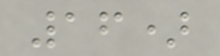16)
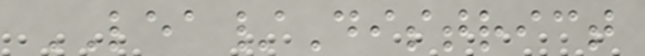LEA/District
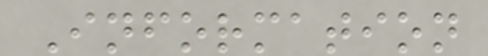Information
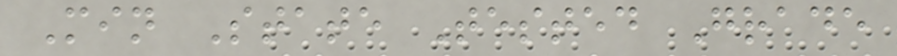Min State Tested Grade
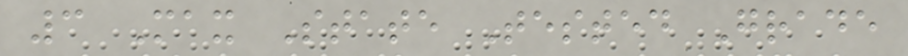3 Max State Tested Grade
